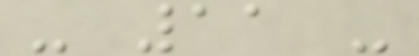- 11 -
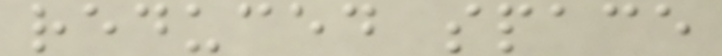reduced space
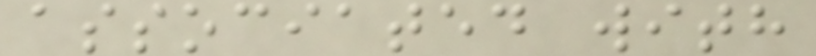associated with
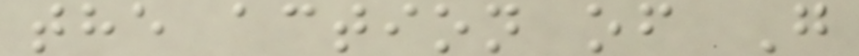the action of G
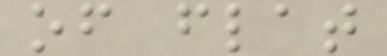of flat
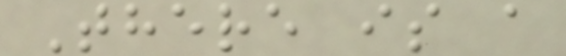There is a
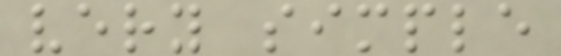very simple
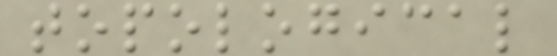topological
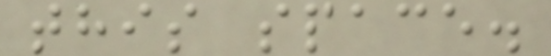this space.
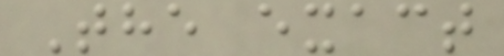The exact
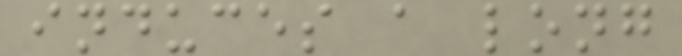induces a long
